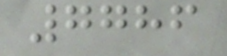7786
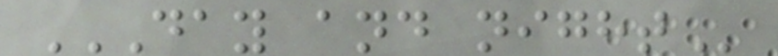DAY AND NIGHT
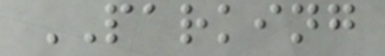PARKING
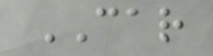CAR
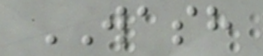WASH
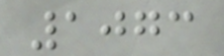1073
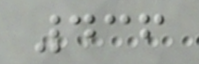436
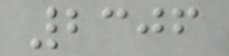2306
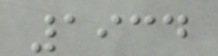1934
